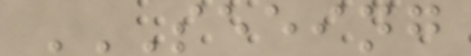SEEING
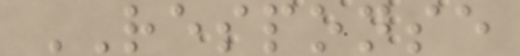RESPONSE
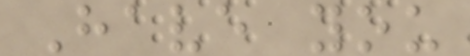Have you
